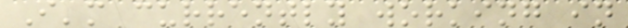I'm currently working in
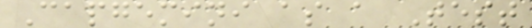Capgemini as a Test
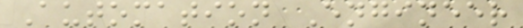Automation Engineer
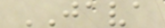JAVA
